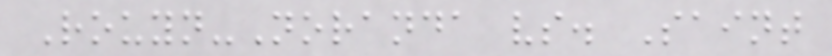Rouyn-Noranda vs. Saint
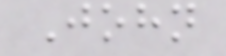John
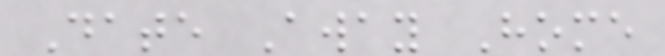Date Away Home
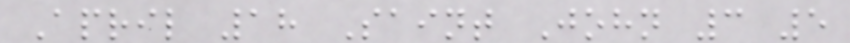April 18 Saint John 3 5
